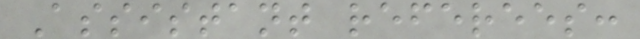Assistant referees:
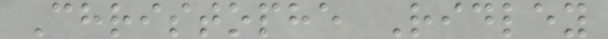Christophe Ridley
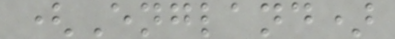(England)
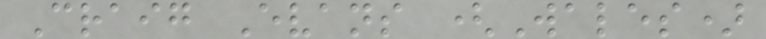Craig Evans (Wales)
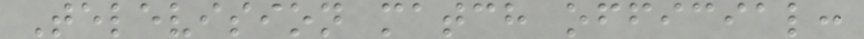Television match official:
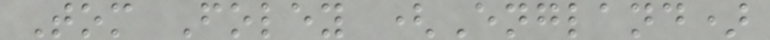Tom Foley (England)
